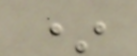*
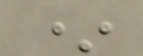*
